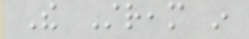The Stream in
